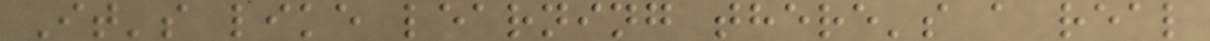It's like learning there's a real
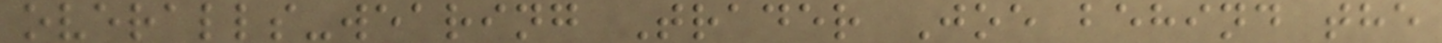overalls-wearing Trader Joe behind the
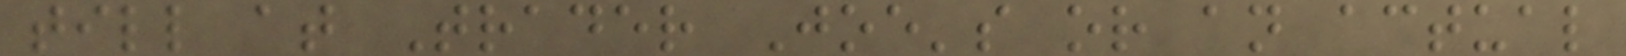till at Trader Joe's or an actual
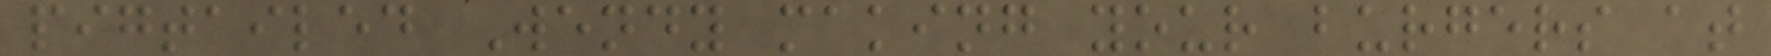pigtailed Wendy making your burgers at
